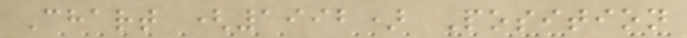Chart (1992) Position
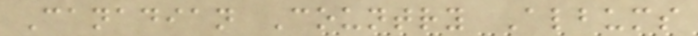Canadian Country Albums
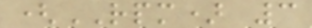(RPM) 3
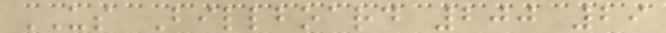US Billboard 200 29
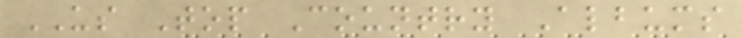US Top Country Albums
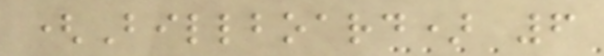(Billboard) 6
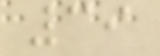39
